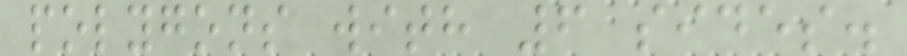polygons with 6 sides.
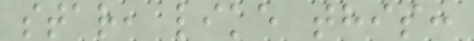star, like this:
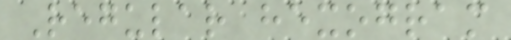Regular hexogram
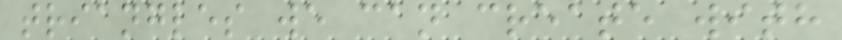triangles we can create with
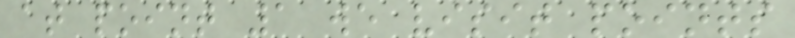at point 1 we visit points
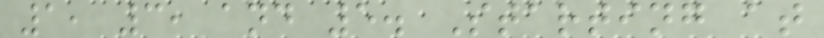1, 3, and 5. Starting at
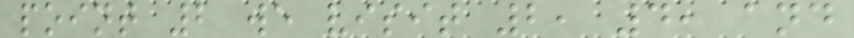point 2 we visit 2, 4, and
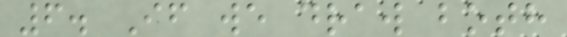6. If we draw both
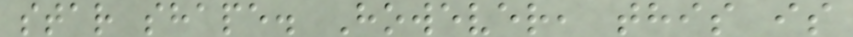star shape. However, this is
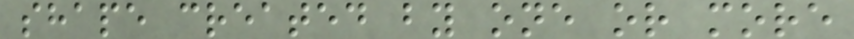shape created by one or more
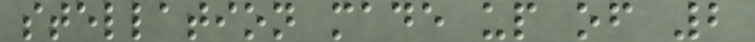stellation made up of 2
